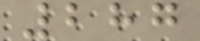287
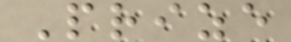Prize
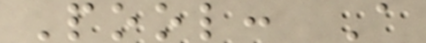Pool: A
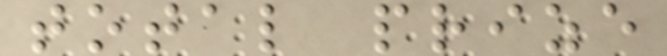total prize
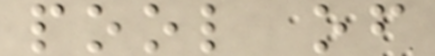pool of
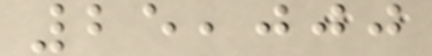25,000
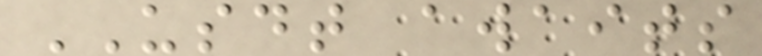USDT awaits
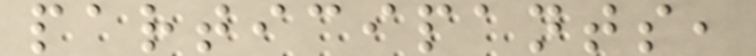participants,
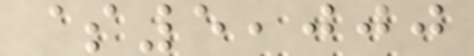$5,000
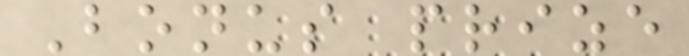Bonus prize
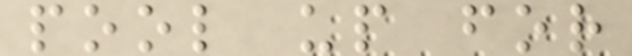pool up for
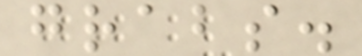grabs.
